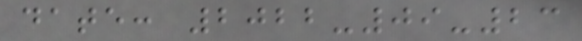date: 2022-09-23
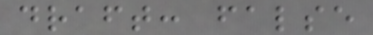draft: false
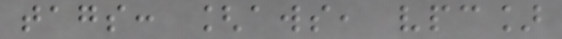tags: [aws, vpc]
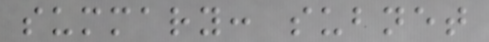summary: subnet
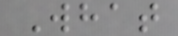What
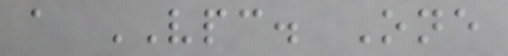a VPC. One
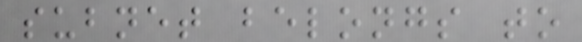subnet belongs to
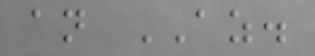an AZ.
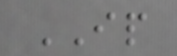IP
